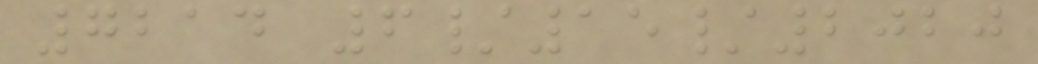7214 6/15/2020
